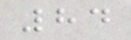84
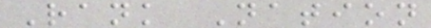Rank Nation
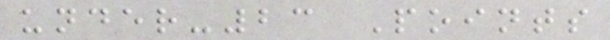under-23 Points
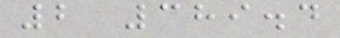2 389.4
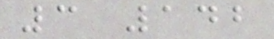3 142
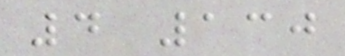4 130
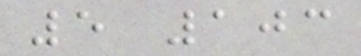5 103
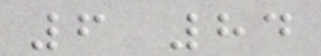6 84
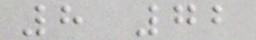8 72
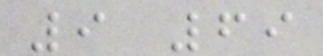9 69
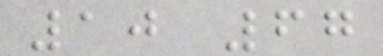10 67
